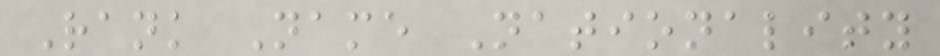Rank Name Nationality
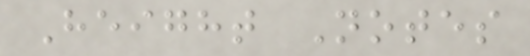Height Notes
